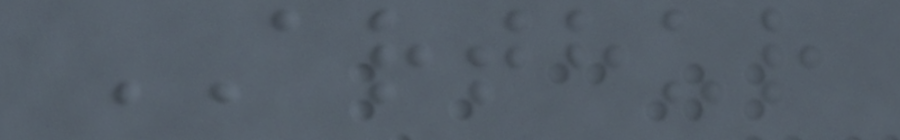ARTHUR
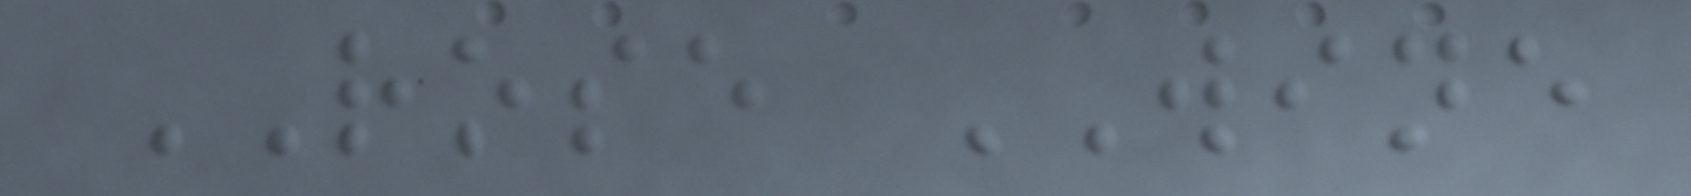ROSE WINE
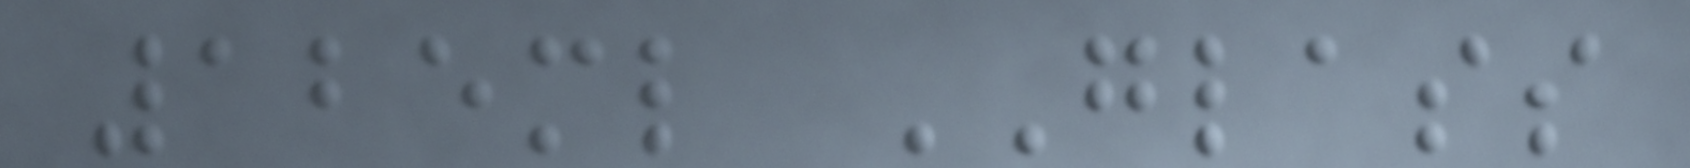125ml GLASS
